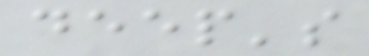deep's
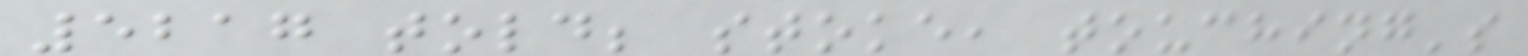5217 told; stoke, touching's
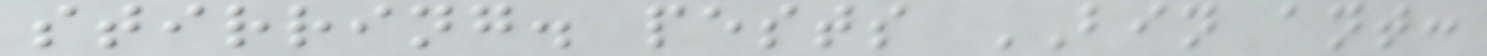stirring. pests BIN ant:
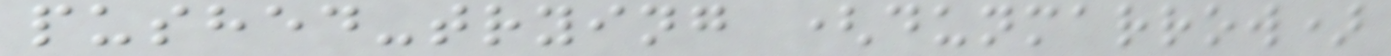pushed-trying (dunmarrow)
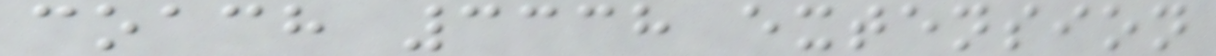coach 3338 extension
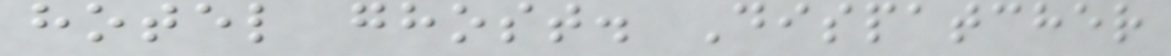hotel ghost. Dispatcher
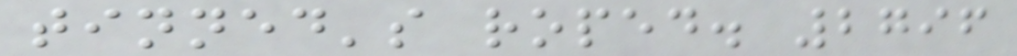tinned's roped. 2796
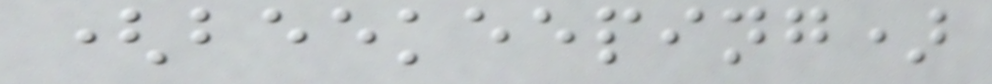(beekeeping)
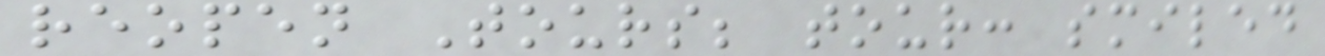reopen Tours; tour: smiled
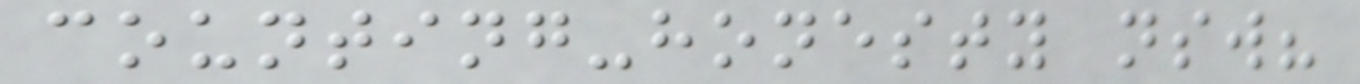counting-honesty nsw?
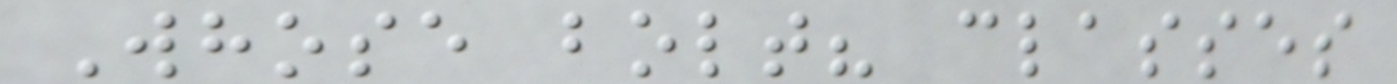Whose bolt? classes
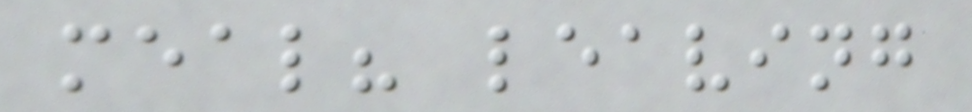meal? leaving
